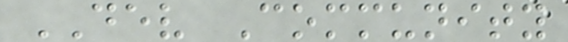DEV Community
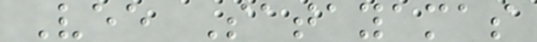Vee Satayamas
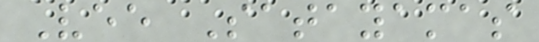Vee Satayamas
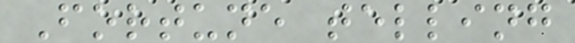Fortune telling
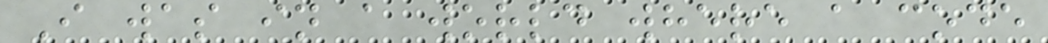I was in a world where a code
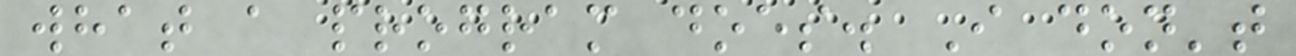what a program does. I don't
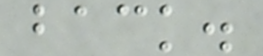back.
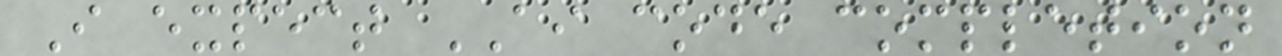I expect AI code completion
